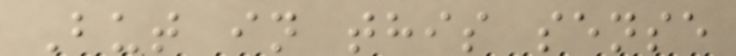But in this sense
